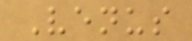Venus
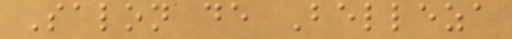Salon de Belleza
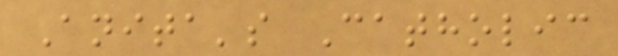Anita's Catholic
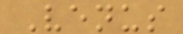Venus
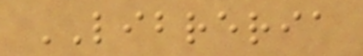LIBRERIA
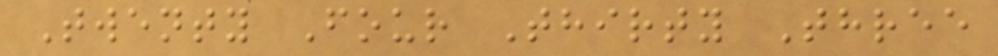Twenty Four Thirty Three
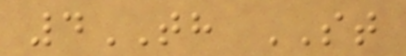4TH ST
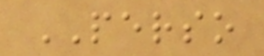PERSO
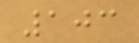103
